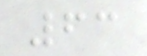63
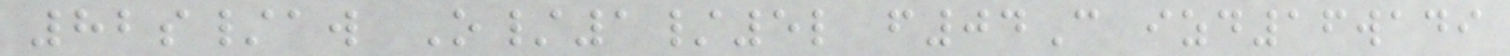82s/aw O/1/5l f04C izd16wadi
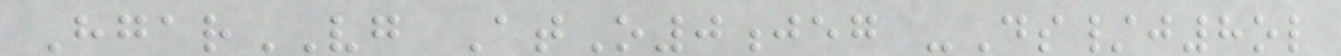HgarVG AtO0jeg -Ds/j8ol
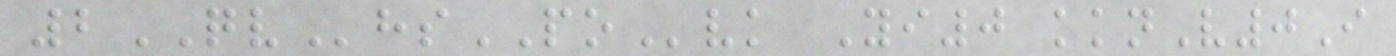2QVhsPOvk Yi0 kknV0I
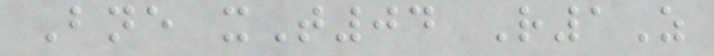Bne xT04 R1Z
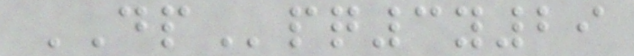DPpq3y29
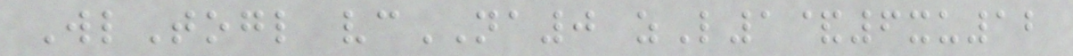WlTogl vcNA0 zL1&6xu12
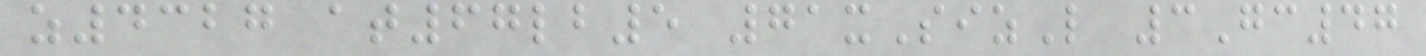z4327 at67lb5 71xSizL 3Gc47
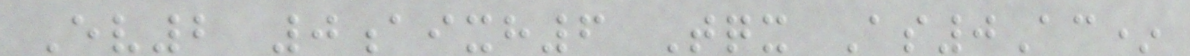Ev2 0aixh6 Tqx As0Ac*
